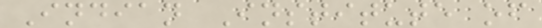Indian Institute of
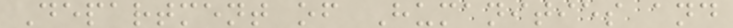Department of Humanities and
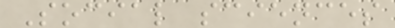Social sciences
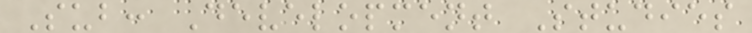Sub: Development Studies
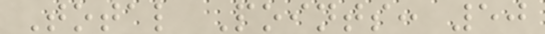Total Points: 50
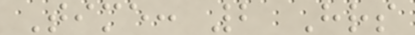Time: 2 Hrs
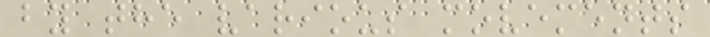by the various movements
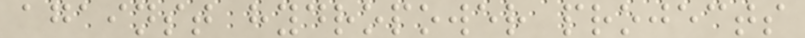against hydropower projects
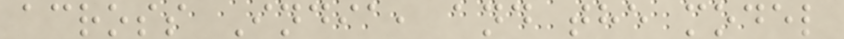across India, and the model
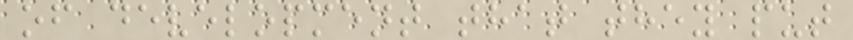of development that they put
